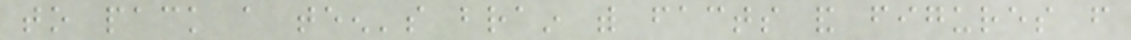to pack a teen's brain with facts and figures from
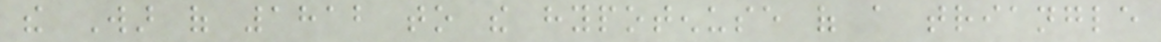the War of 1812 to the hypotenuse of a triangle
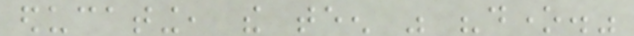educating, the teen was "done."
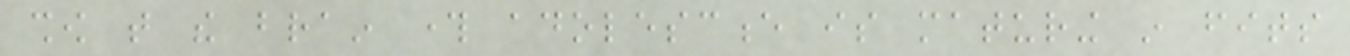show that the brain through adolescence is maturing in fits
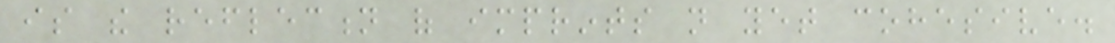is the reflection of imprints not yet cohesive.
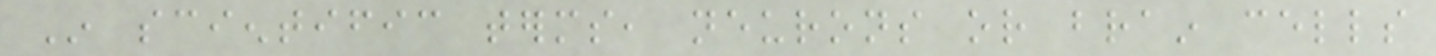In scientific terms, neurons or brain cells
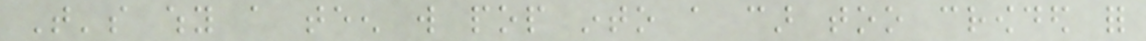That's why a teen will pop into a car too crowded for
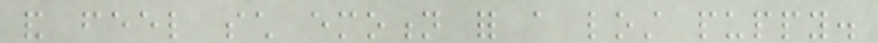and feel such emotion for a lost puppy.
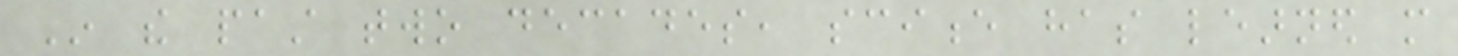In the past two decades, science has learned more
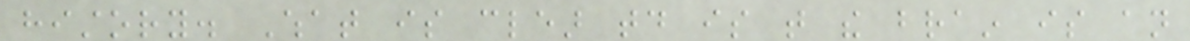history. What is clear today is that the brain is an
